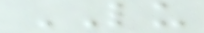LU
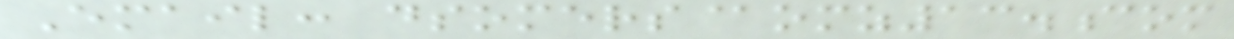Email: dsomers@omz13.com
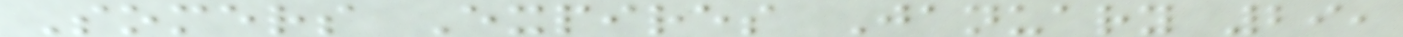Somers Expires January 29,
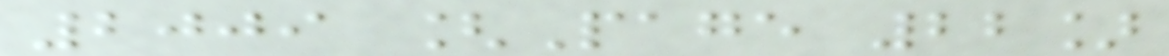2009 [Page 22]
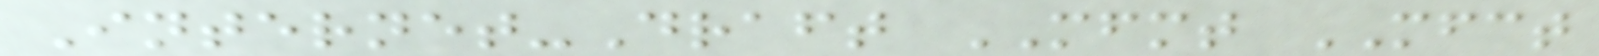Internet-Draft MFMT MFCT
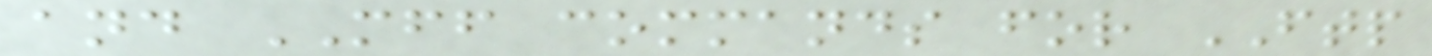and MFF commands for FTP
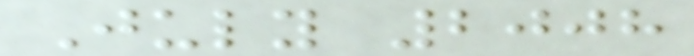July 2008
